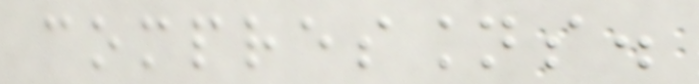compressions.
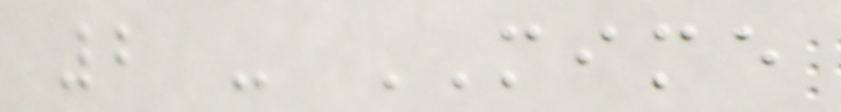2 - MIME
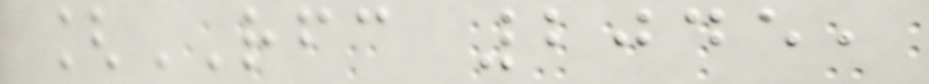[RFC 2045,
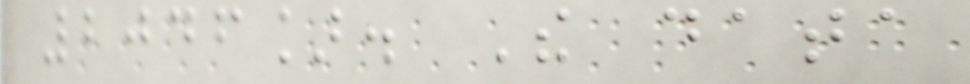2046]. The data
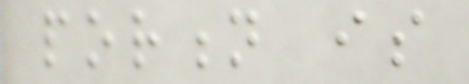portion is
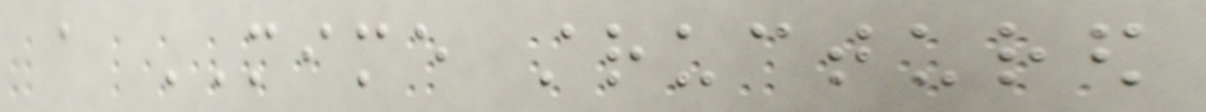a MIME structured
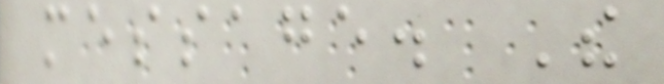message. The
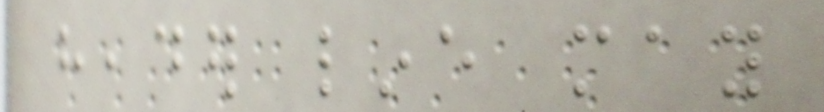header line may
